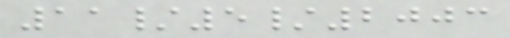11/5/2003
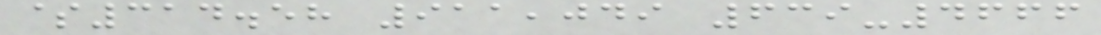$314.58 911,049 639-4666
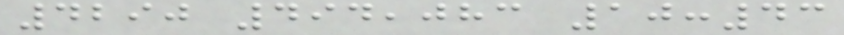4290 494,083 10:43
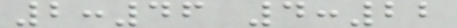2:46 4:22
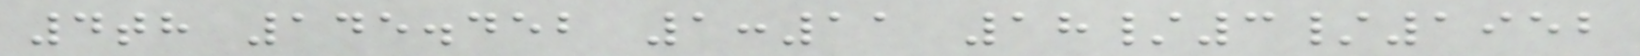4th 145.452 1:11 18/3/1952
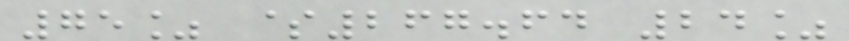75% $267.64 24%
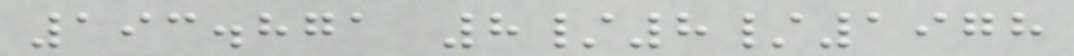193.871 8/8/1978
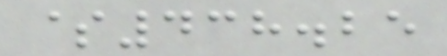$438.25
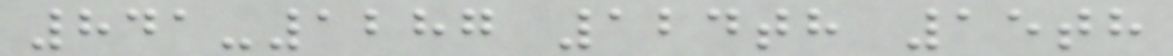841-1287 124th 15th
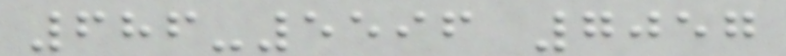686-5596 7057
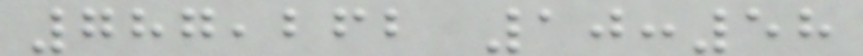787,262 10:58
